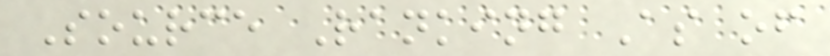Source Ranking As of
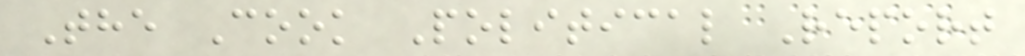The Cook Political Report
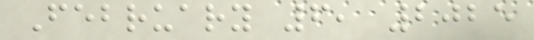February 6, 2025
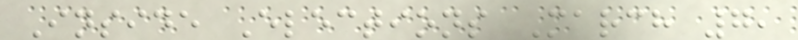Inside Elections March 7,
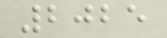2025
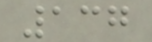137
